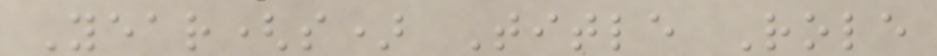Year(s) Title Role
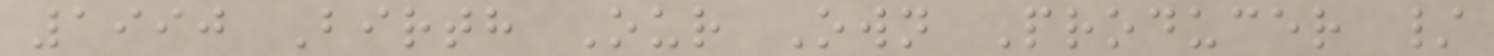1990 Birth Our Own Producer /
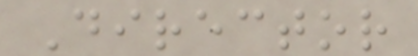Director
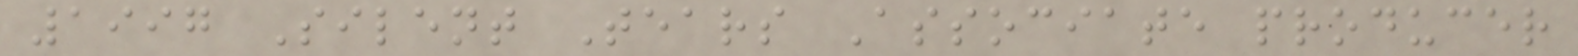1997 Silent Tears Associate producer
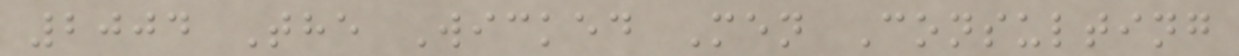2004 The Wicked Men Consulting
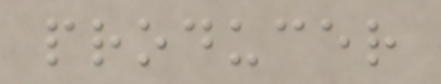producer
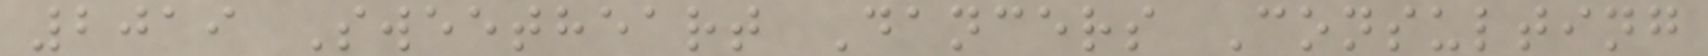2019 Sweetheart Dancers Consulting
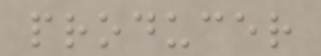producer
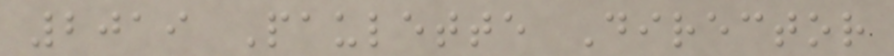2019 Paulette Director
